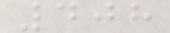408
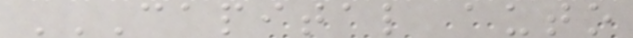CAPITAL AUTO
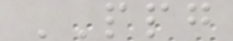PPG
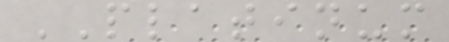PLATINUM
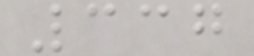337
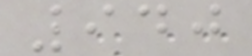940
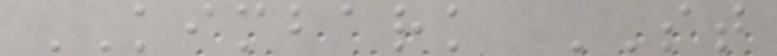KIMBARK ST
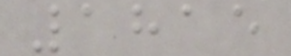1815
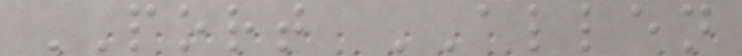PORT ALLEN
